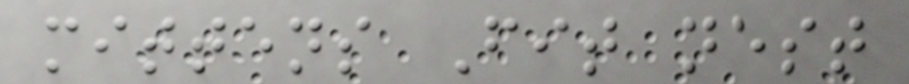mittens Fit nest
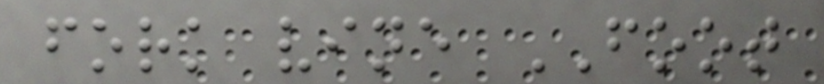fork vine FOOT
